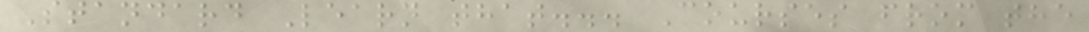Standard Learn that... Courses from the
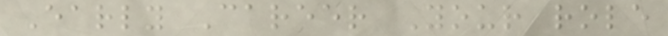Early Career Your role
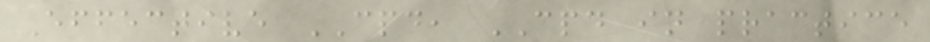Effective CPD, CPD in practice
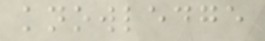knowledge
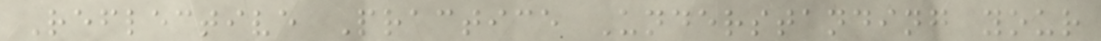Reflective Practice Understanding your
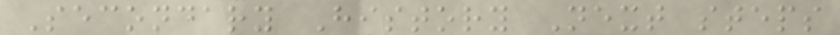Secondary History Next steps
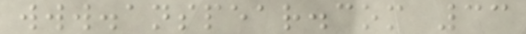www.anspear.com 33
